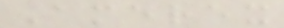Amerex
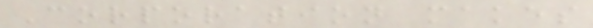Corporation makes
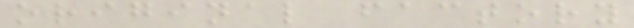original factory
